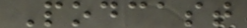Podcast
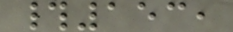#153,
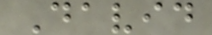David
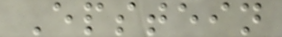Epstein
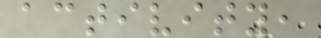activity,
